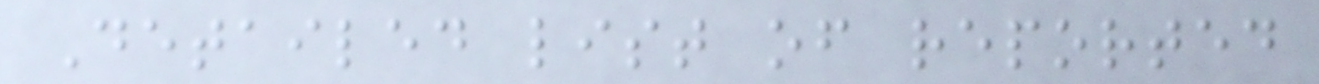Detailed list of reported
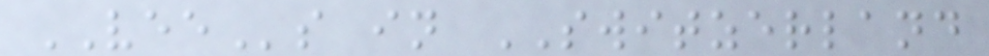VEEs in SWITZERLAND
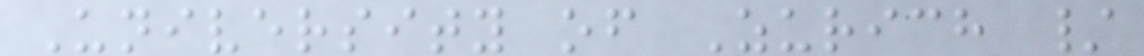University of Zurich /
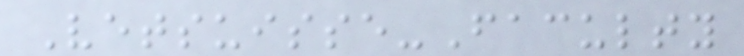Vetsuisse-Faculty
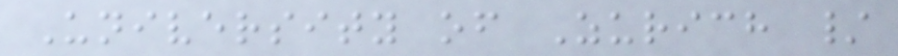University of Zurich /
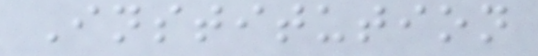Institution
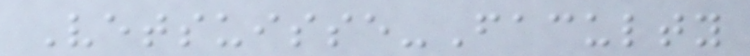Vetsuisse-Faculty
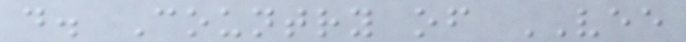d. Country of VEE
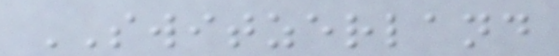SWITZERLAND
